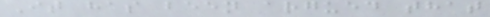It has been argued that
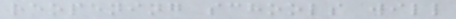reopening schools will
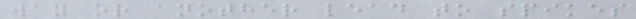way or another lead to spikes
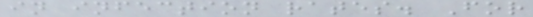in infection rates. For
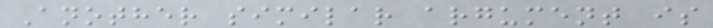Another similar argument is
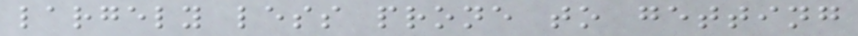largely less prone to getting
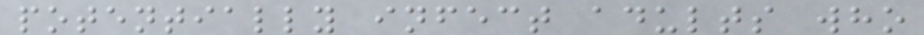potentially infect adults who
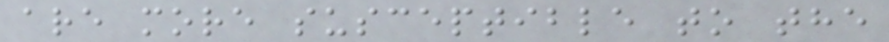are more susceptible to the
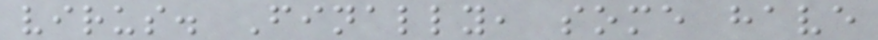virus. Finally, some have
